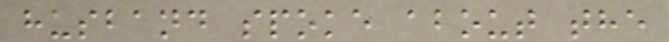husband spoke about the
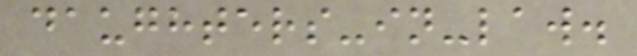daughters-in-law.
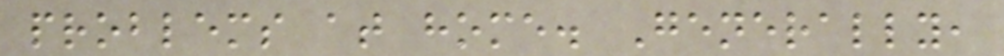problems at home. Generally,
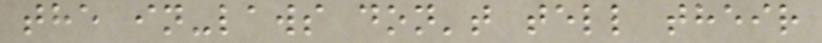the in-laws don't tell their
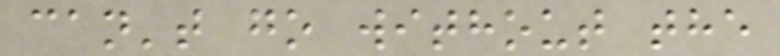can't go without the
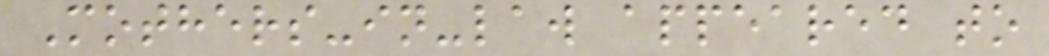Mothers-in-law appeared to
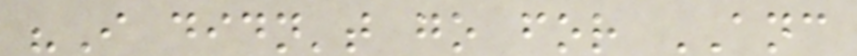"I didn't go for ANC
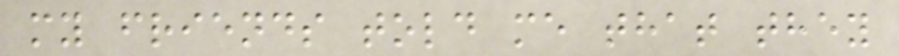my friends told me that they
